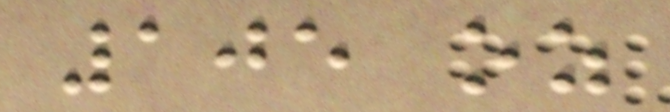105 oz
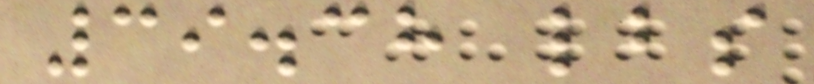39.38 lbs
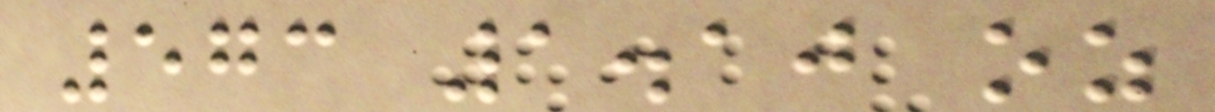573 1.10 oz
